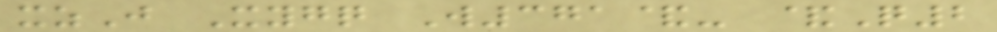xzJ Xygq W371&- &Q2
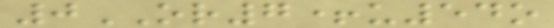0OR7+u54o
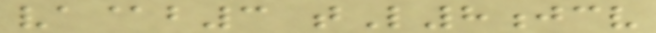va@b3 tL8jcv
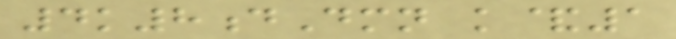4k8dDmn k&1
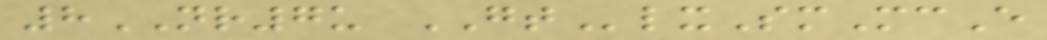8NR7u GTlxSmMcE
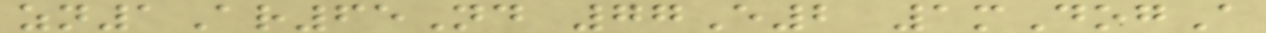zn1Ar65Nd 77E2 1mDogA
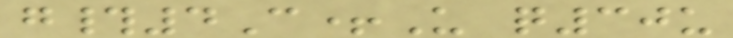g#4C+U q30u
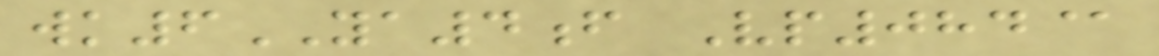wk6YA4f Vp084@
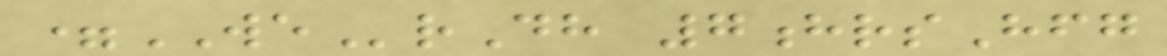=WErDh 7hrsHfg
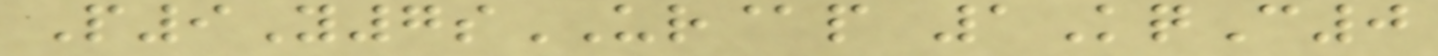P9Y7sUR@p 1KqC0
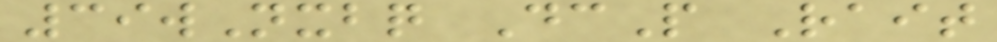39wNxbq DcP Rait
